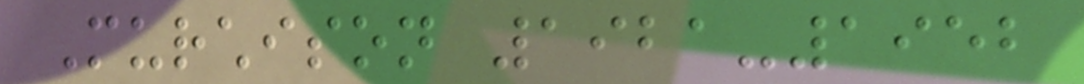Murchison 1921-1952
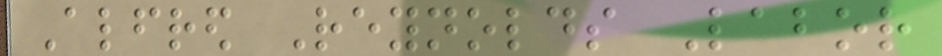Alfred Reynolds Labor
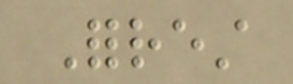Forrest
